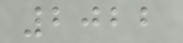2022
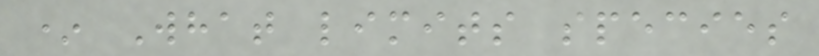* What limits species
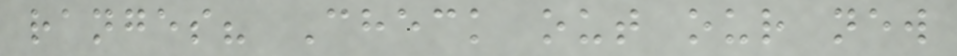ranges? Check out our new
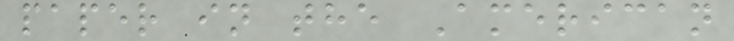paper in the American
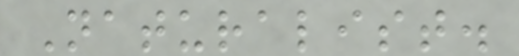Naturalist.
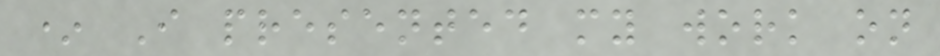* I presented my work on
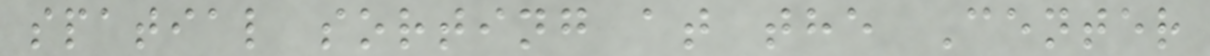spatial sorting at the Center
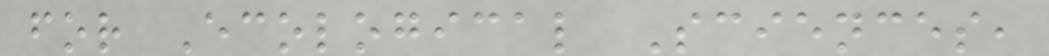for Ecological Sciences,
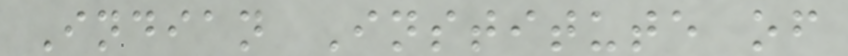Indian Institute of
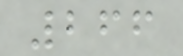266
